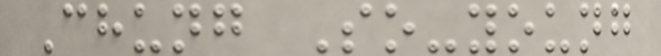Chung So-young
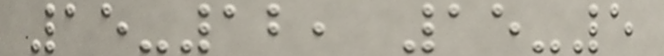15-12, 15-5
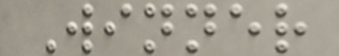Winner
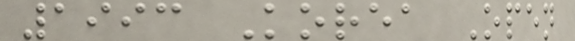1993 Korea Open
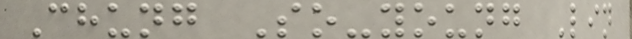Chung So-young Lin
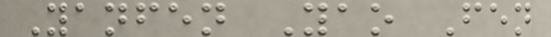Yanfen Yao Fen
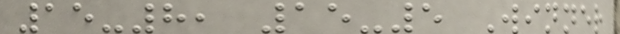15-8, 15-5 Winner
